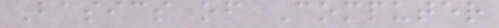Basics of Computer
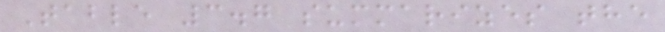Table 3.7 summarizes the
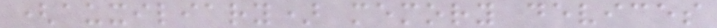(auxiliary) memory devices
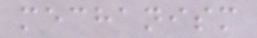mechanism
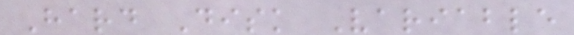Hard Disk Variable
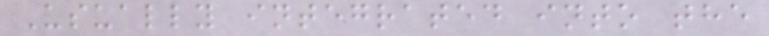Usually integrated into the
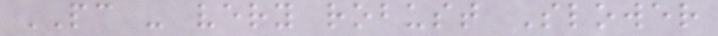PC - very robust Slower
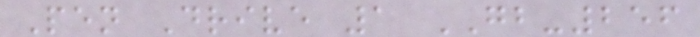Pen Drive 1 GB-256
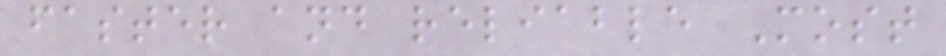faster and reliable Most
